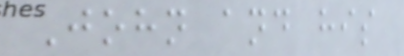John and his
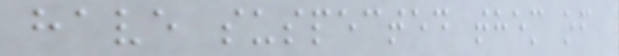have suspected them of
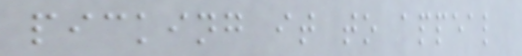picking it to appeal
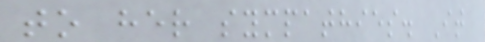to her sympathies. It
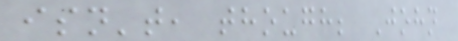isn't, though; John
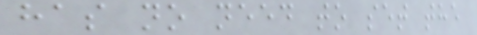has no need to set the
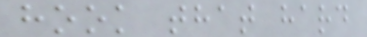hook that hard
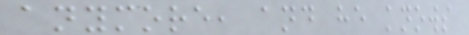anymore, and he knows
